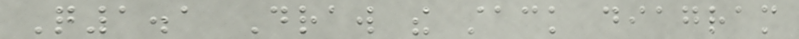Q1.1 Draw the stack diagram
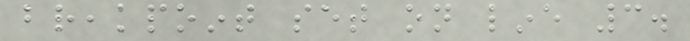breakpoint set on line 3.
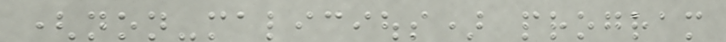(non-malicious) program
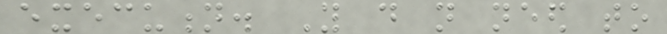execution. You do not need to
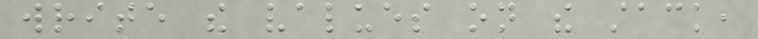write the values on the stack,
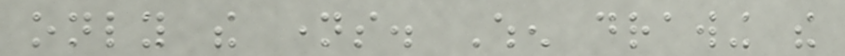only the names. When drawing the
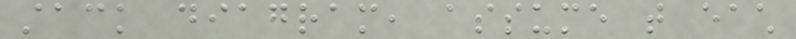stack diagram, assume that each
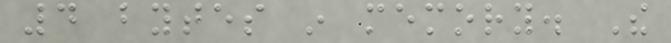4 bytes in memory. The
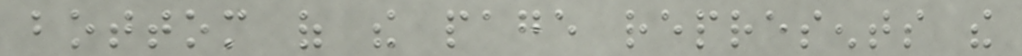bottom of the page represents the
